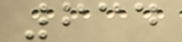634
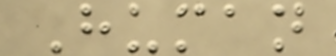Human
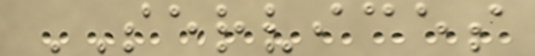SERVICES
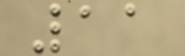11
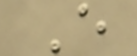E
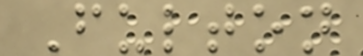Fulton
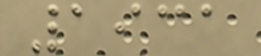1931
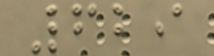629
